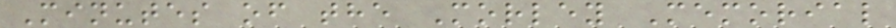Minutes of the Morley Memorial
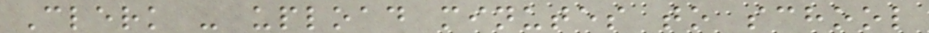Clerk - upload minutes to school
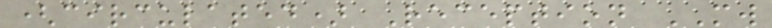(circulated) Reception MW
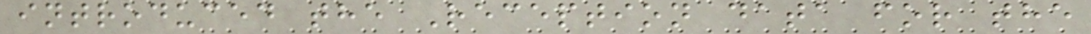introduced the Reception data for the
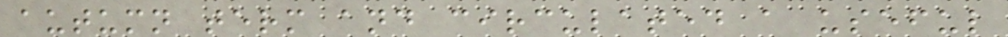autumn term and circulated a useful
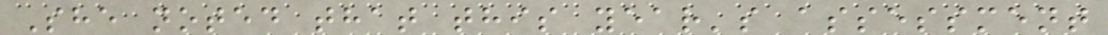She noted that this year's assessment
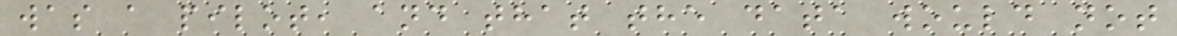was a pilot, and that the data would not
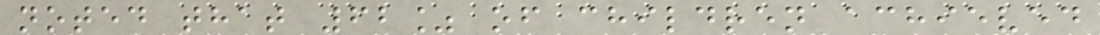noted that 62% of children achieved
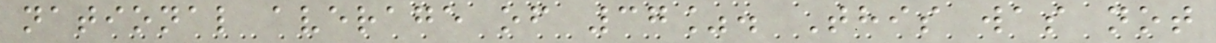national average of 37%. This was not
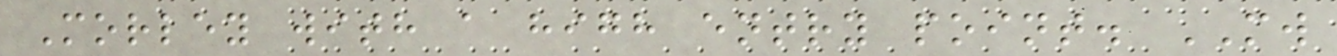Morley with a high entry point. MW
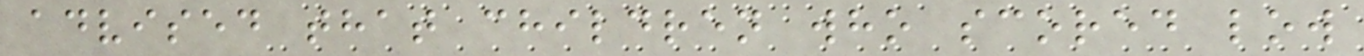advised that children who scored low
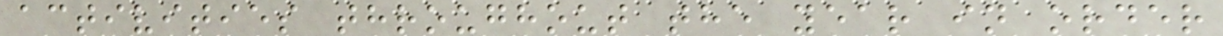activities throughout the year in order
